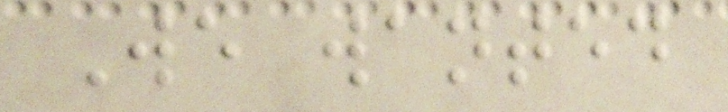We wanted
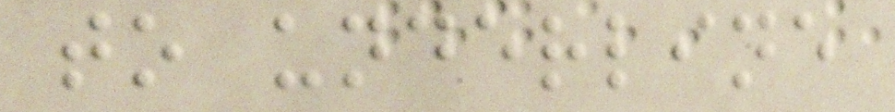to underline
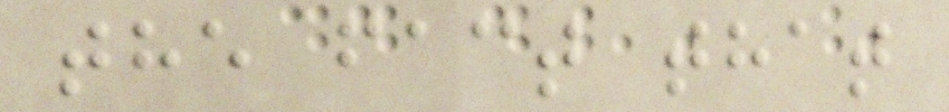the fact that
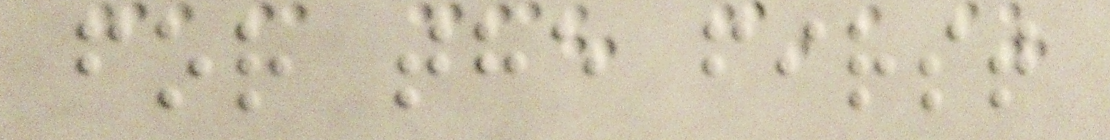for the first
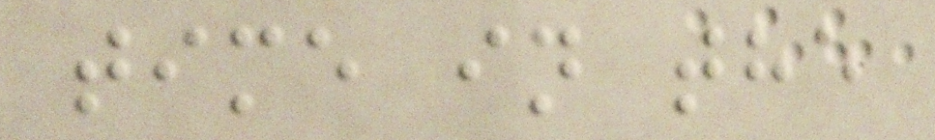time in the
